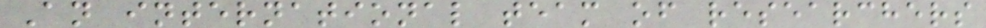An international team of researchers
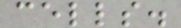cells.
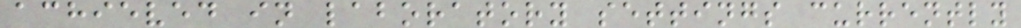achieved in laboratory settings currently
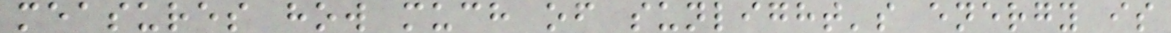measures how much of sunlight's energy is
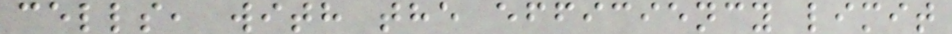cells, with the efficiency limit
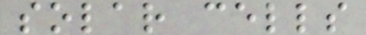solar cells
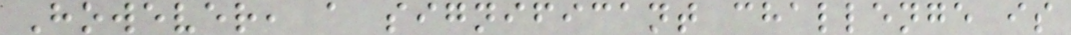However, a significant challenge is
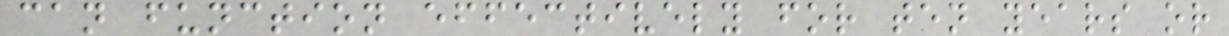can function effectively for ten years or
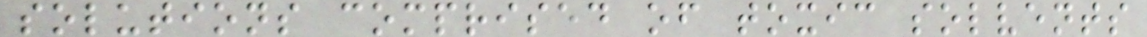solutions comprised of toxic solvents
